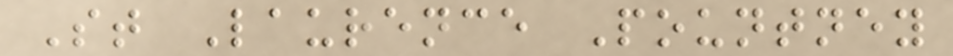St Laurence Pountney
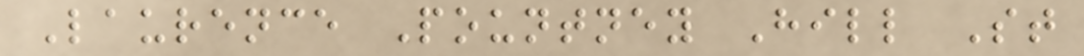Laurence Pountney Hill St
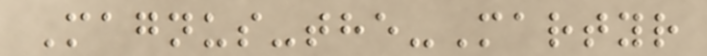Magnus-the-Martyr
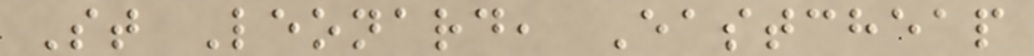St Leonard, Eastcheap
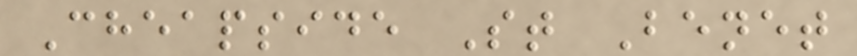Cheapside St Benet
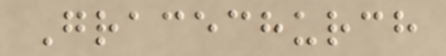Gracechurch
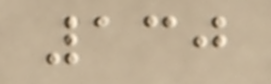130
